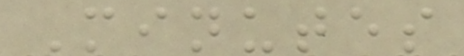Minutes
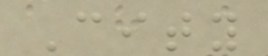City
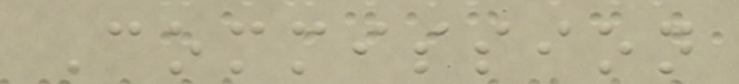Commission
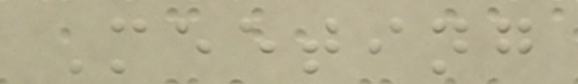Meeting
